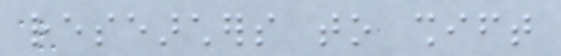researchers to shift
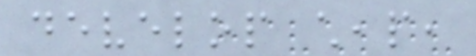develop cheap,
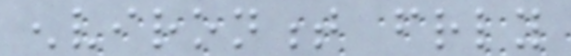environment friendly
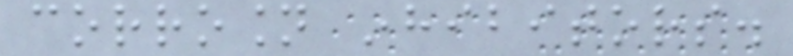corrosion inhibitors.
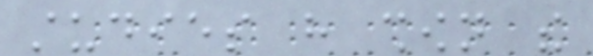studies have shown the
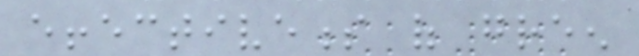effectiveness of green
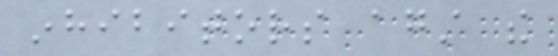inhibitors against the
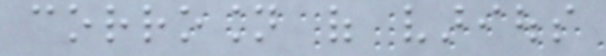corrosion of various
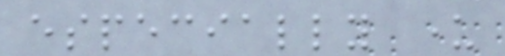especially under
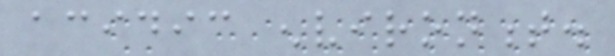acidic environment.
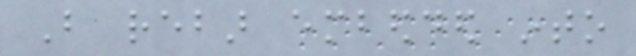But rebar embedded into
